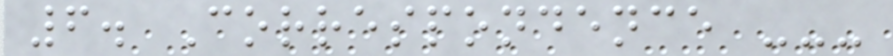6. Correspondence ---
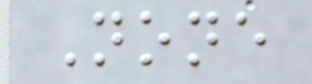None
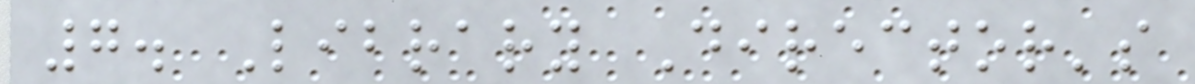7. Library Director's
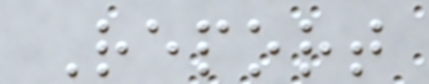Report
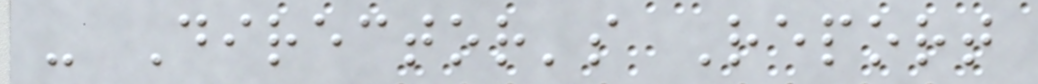- Director's Report
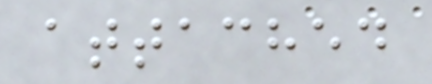attached
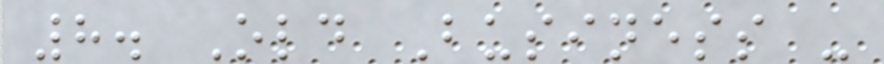8. Old Business -
